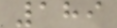189
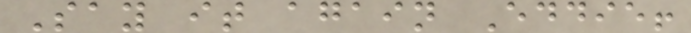Say it again Eddie!
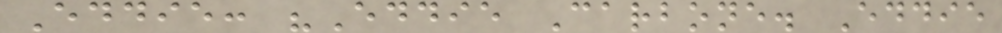Eddie: "Eddie Carbone. Eddie
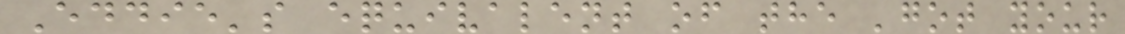Eddie's equivalent of the 'got your
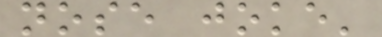nose joke'
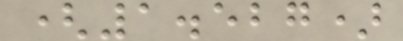(1.527)
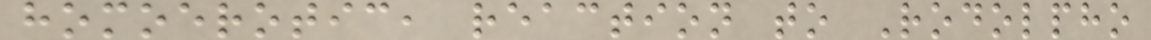homoerotic, reaction to Rodolpho
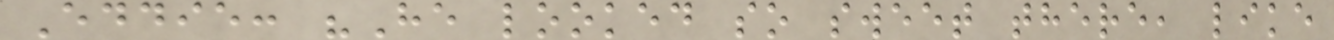Eddie: "He looked so sweet there, like
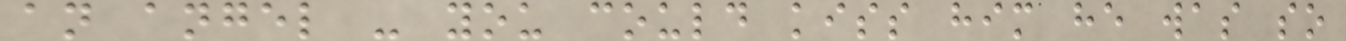an angel - you could kiss him he was so
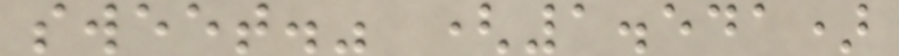sweet." (1.541)
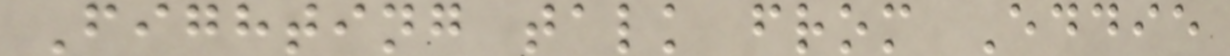Fighting talk from Eddie
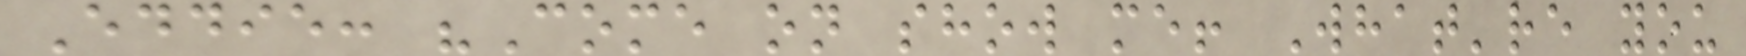Eddie: "Come on show me! What're you
